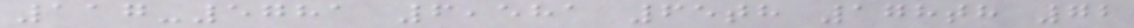117-5781 6,581 65th 178th 72
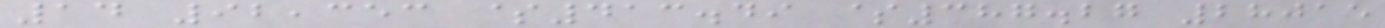14 92,353 $413.49 $387.27 28015
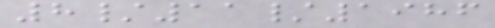8/11/1986
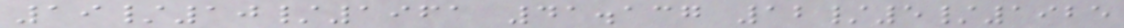19/10/1961 41.137 12/5/1925
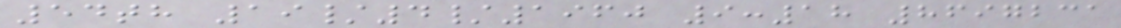54th 19/4/1960 9:18 8697231
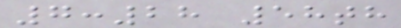7:28 58th
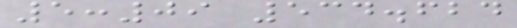5:09 534.624
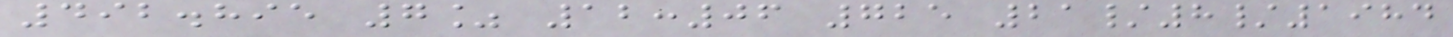492.895 7% 12:06 725 21/8/1984
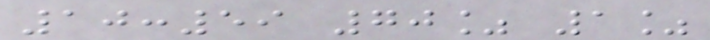10:59 70% 1%
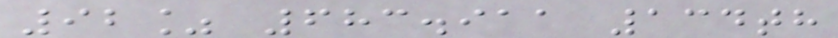92% 683.911 134th
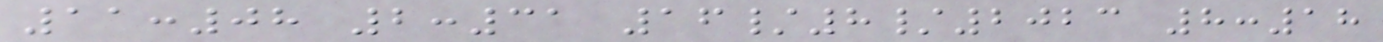11:08 2:31 16/8/2023 8:18
